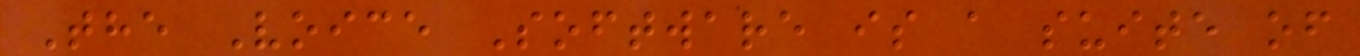The Voice Software is a suite of
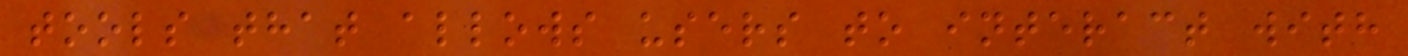tools that allows users to interact with
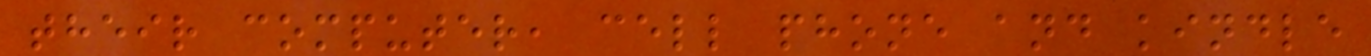their computer, cell phone and kindle
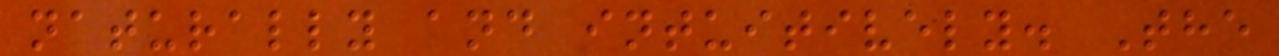naturally and intuitively. The
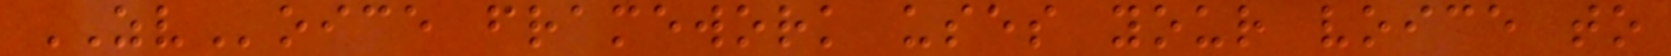ZVoice framework uses your voice to
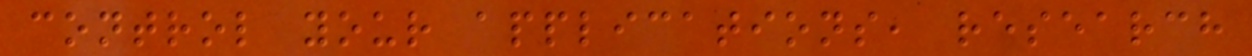control your applications, research
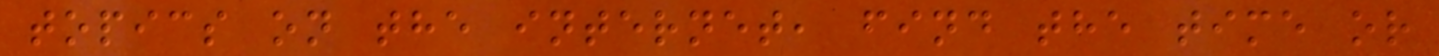topics on the internet, find the time or
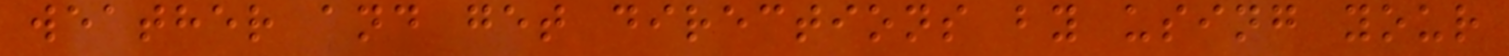weather and get directions by using your
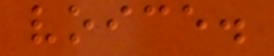voice.
